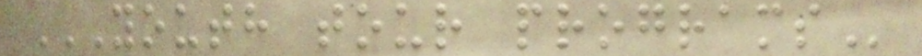YOUTH TOUR PROGRAMS
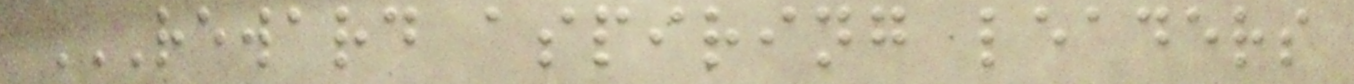REWARD ASPIRING LEADERS
